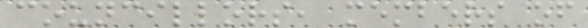councillors, members of
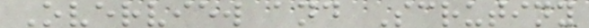Overview and Scrutiny
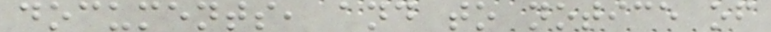documents, and to notice of
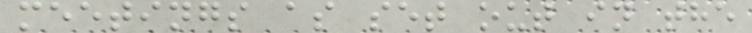meetings as set out in the
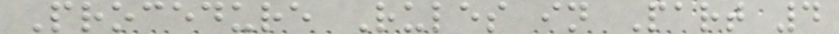Procedure Rules in Part 4
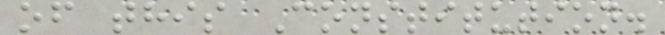of this Constitution.
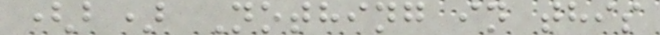(b) Nothing in this
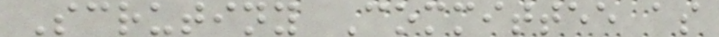Scrutiny Committee as
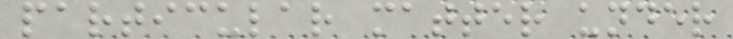particular matter under
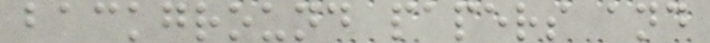background papers and
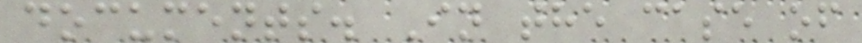documents. In the case of
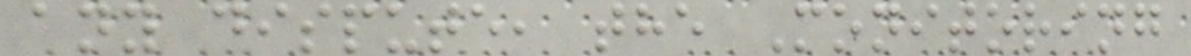any dispute, the Monitoring
